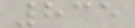835
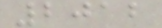2012
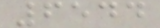6544
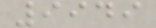9949
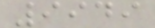9949
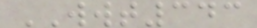WWT343
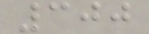300
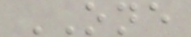ONE
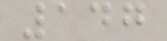147
